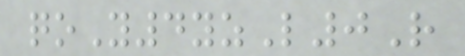qoY4yzL0R
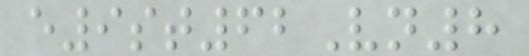e9st62Vn8
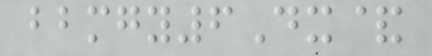bbmgy6Dx&
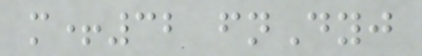m+32 fnDyj
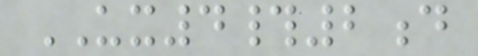UX4#2d
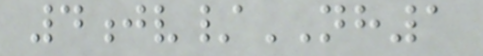4jv/NH1
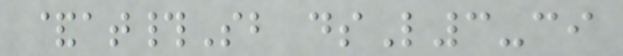&at#Sb dsL3-ci
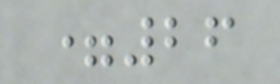=26
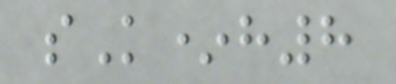sK*h8
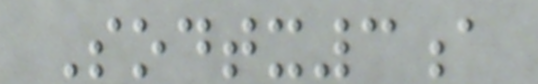Sodtx3a
